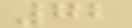72
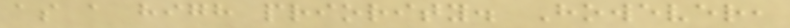as a high priority. However,
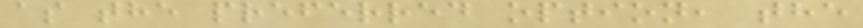as the preferred option, the
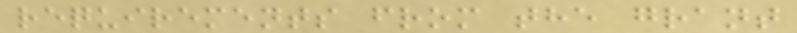requirements from the grant
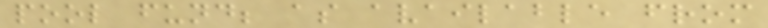pool fund; as available from
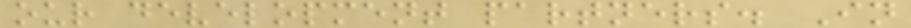our development partners. In
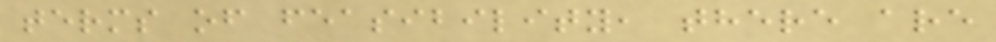terms of feasibility, there are
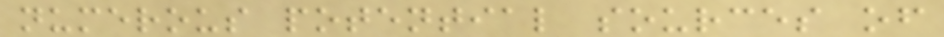numerous potential sources of
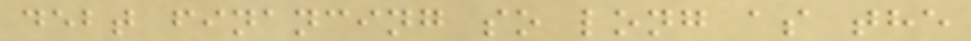debt financing so long as the
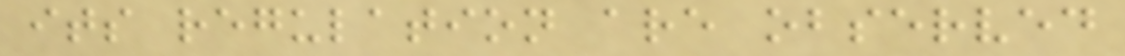its regulation are observed
